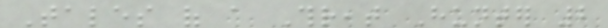Tales of a Threat Hunter 2
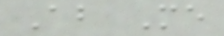About Me
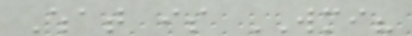What is WMI?
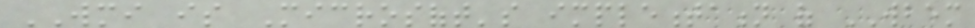WMI is Microsoft's implementation of WBEM
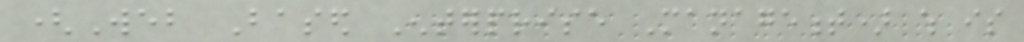(Web Based Enterprise Management) which is
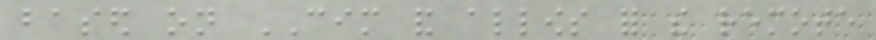based on CIM and allows for the remote
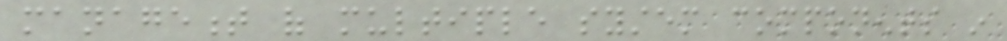management of multiple system components in
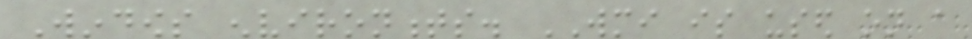Windows environments. WMI is used on a
